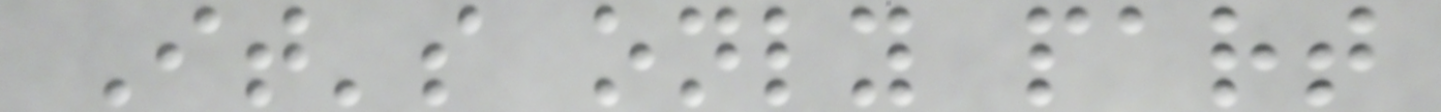It's only part
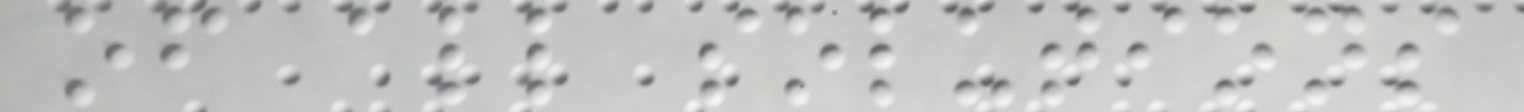of all solutions
